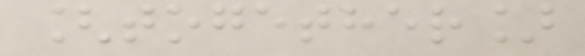[together]
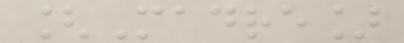[Madre]
